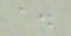a.
